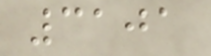3101
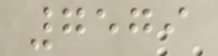7579
